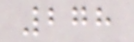278
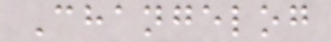Changelog
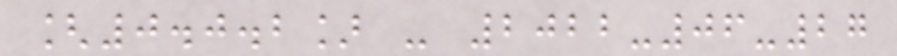[0.0.2] - 2022-06-27
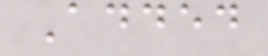Added
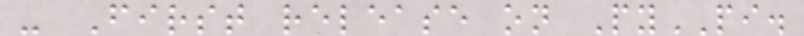- First release on PyPI.
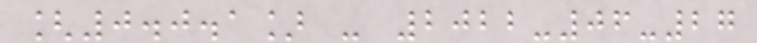[0.0.1] - 2022-06-27
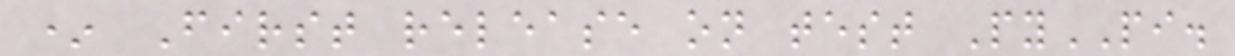* First release on test PyPI.
